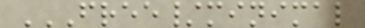FREE/MINIMAL
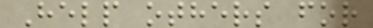Help others for
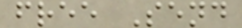free Send
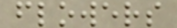flowers
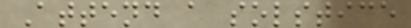Attend a solstice
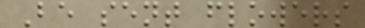Be sent flowers
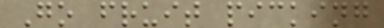Go fruit picking
